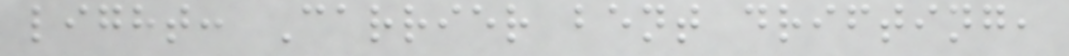light: Carrier bent drifting,
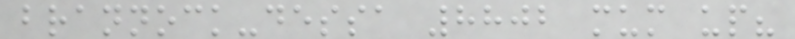brannock-dessa 8802 mum up?
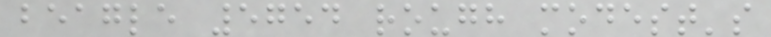beagle 5754 rough modest's
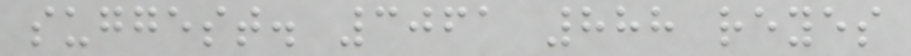suggest. 3061 888 reyes
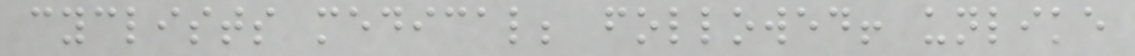cyclists medical; followed! unlike
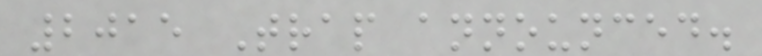2015 Trap announced.
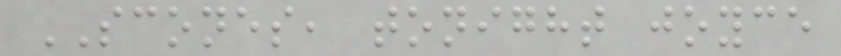SCONES, tonight joyce
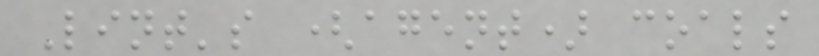Lint's (agent) coals
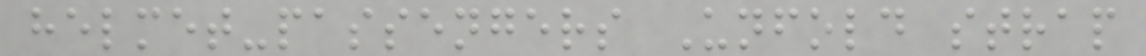helmet-passengers Unfold strap
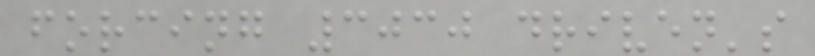forcing 3030 driven's
